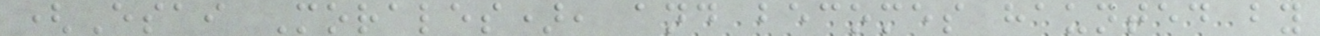(Esai Morales), and becomes haunted by
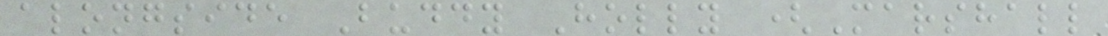alongside Buddy Holly (Marshall
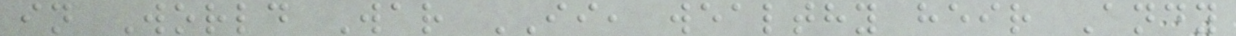in World War II, wealthy heir Andy
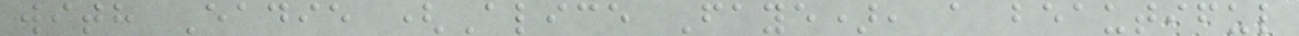with Eadie (Alice Faye), a beautiful
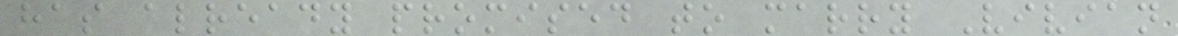has already promised to marry Vivian
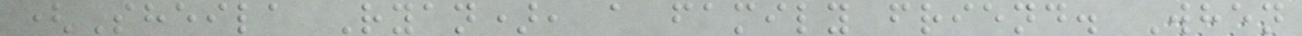(Sheila Ryan), a family friend. When
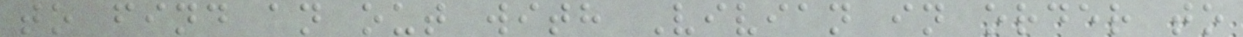to find an out with Vivian in order to
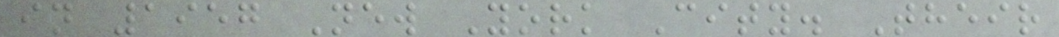in 1957 New York City. Their
